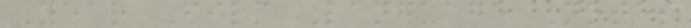Year Film Language Notes
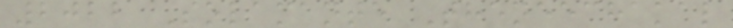2022 Solamante Theneechakal
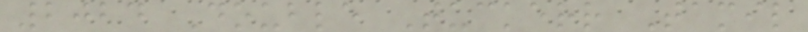2024 Double Tuckerr Tamil
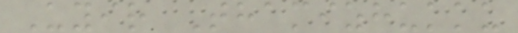Uyir Thamizhukku
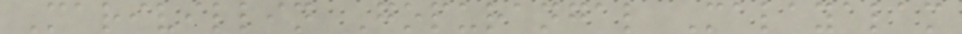Marivillin Gopurangal Malayalam
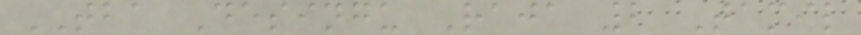TBA Desingu Raja 2 Tamil
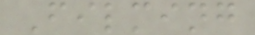Filming
